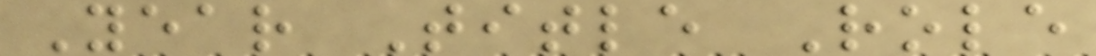Year Title Role
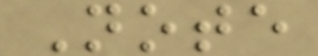Note
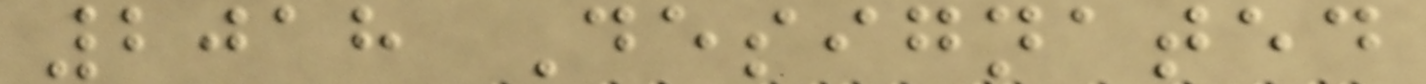2018 Designated
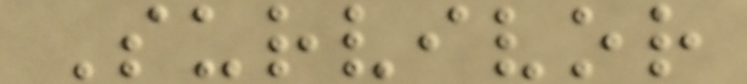Survivor
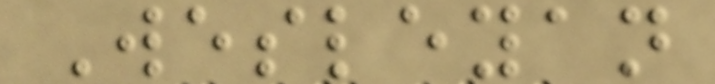Wesleyan
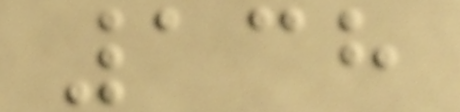138
